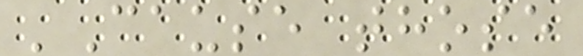'Cause those
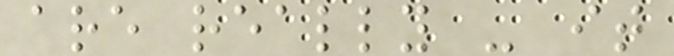are really - it
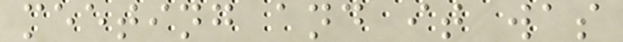meeting and it was
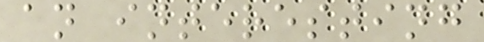an interesting
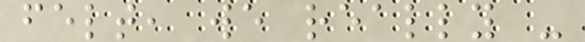felt, we really -
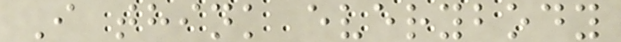I think everybody
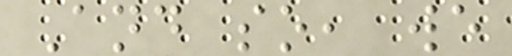And so, we
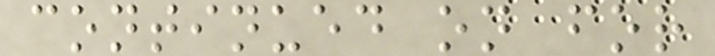continued on for
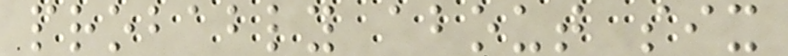probably about six
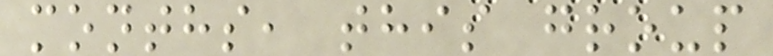months, this group
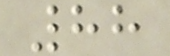88
